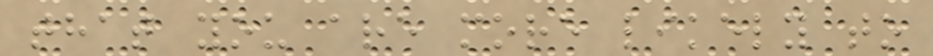that you are more likely to
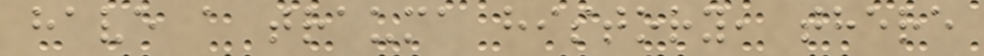have a trauma history, there
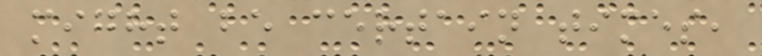might be certain times,
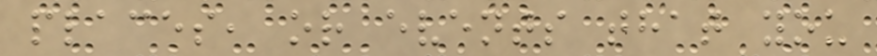places, or events that you
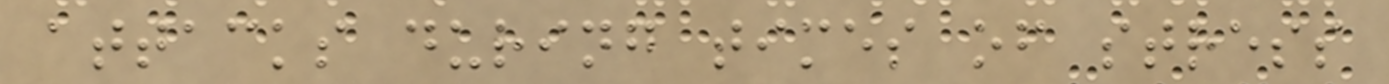attacks during times of stress
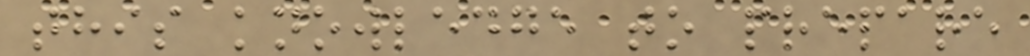this knowledge to prepare
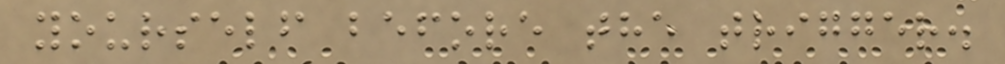yourself before the trigger.
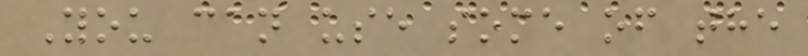You can use some of the
